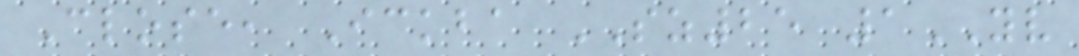Close, Ickba SZ25 1YV
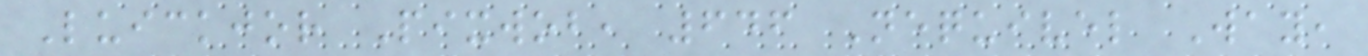Luickjor Pixwob, 646 Nequivel Way,
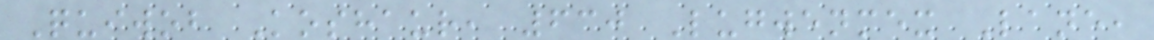Quiwob Koshaur, 630 Lugwenmex Lane,
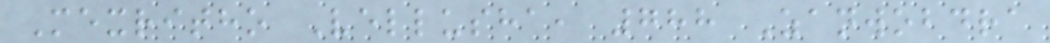Mexritho Vellusha, 788 Zanwobdra
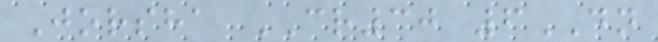Jorsha CR30 6DN
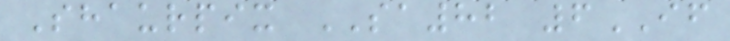Shaurpix SA82 6IF
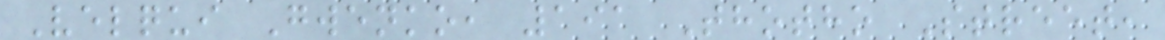Velqui Gwenko, 191 Thotho Street,
